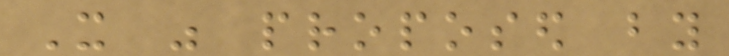It was proposed by
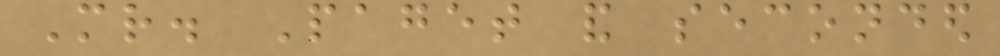Mr. Paget and seconded
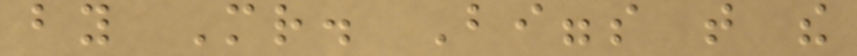by Mr. Biggs that the
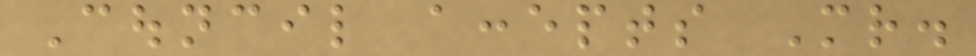Council accepts Mr.
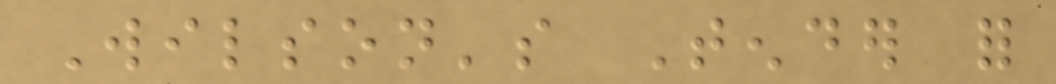Wilson's Tender for
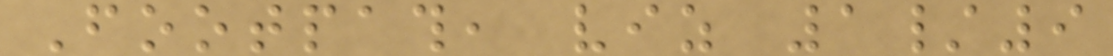Footpath, viz 1/9
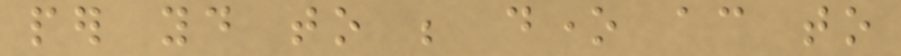per yd to be done according to
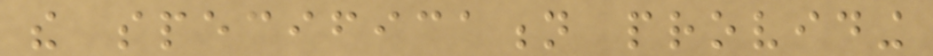the specification providing
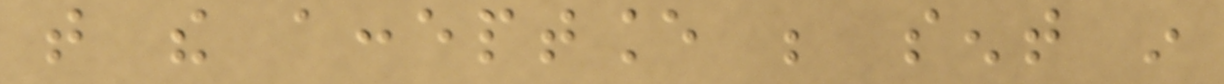that the acceptance be sent in
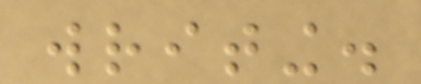writing.
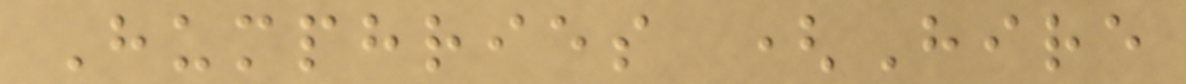Humphries (Hire
